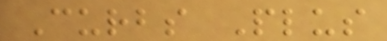Curbs Plus
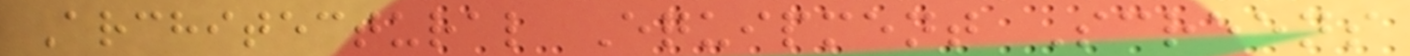Architectural Equipment Screens
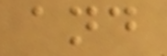and
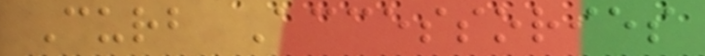Curb Accessories
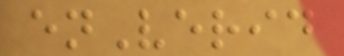enVerid
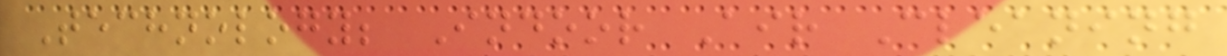Technology; Indoor Air Cleaning
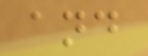and
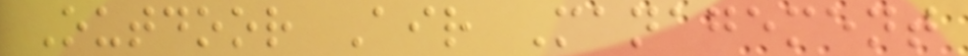Outdoor Air Management
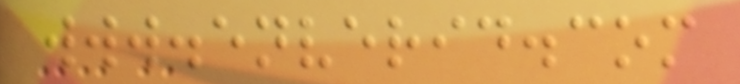www.enverid.com
